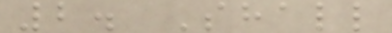2. Shall
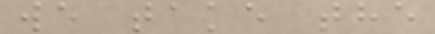we take the
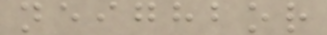neighbor
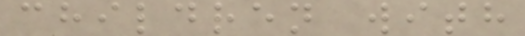children with
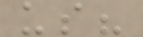us?
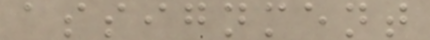assignment
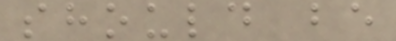should be
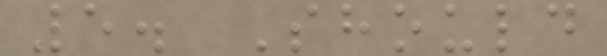5. Should
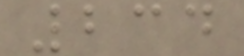234
